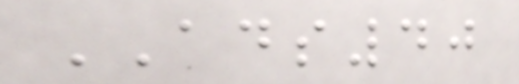ADS40
